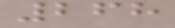268
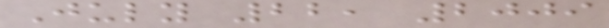July 22, 2009
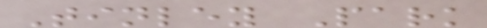Tinley Park
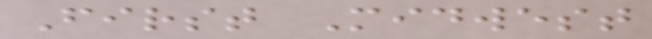First Midwest
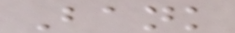Bank
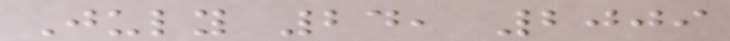July 24, 2009
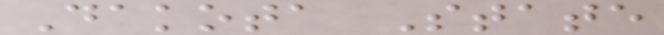Dakota State
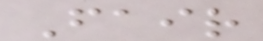Fair
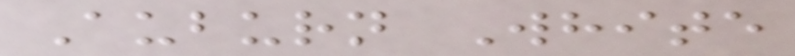Auburn White
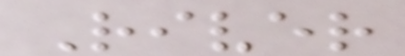River
